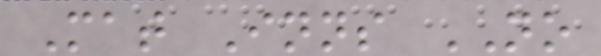Mat Inns NO
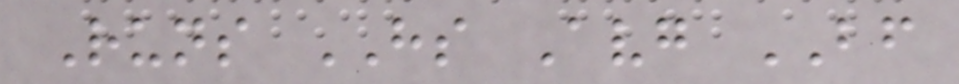Runs HS Avg BF
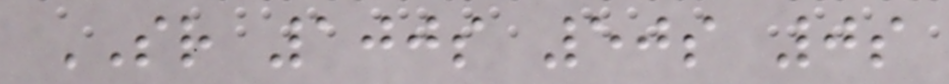SR 100s 50s 0s
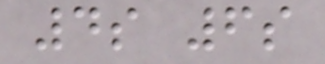4s 6s
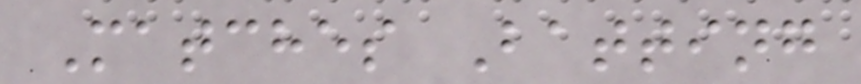Matches Batting
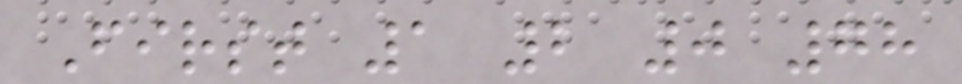First 1 2 0 78
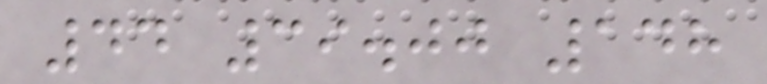44 39.00 148
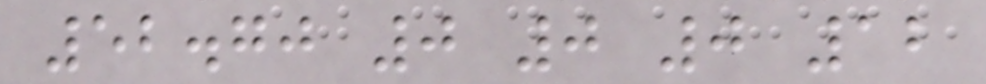52.70 0 0 0 12
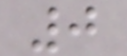0
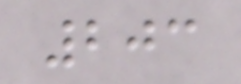203
